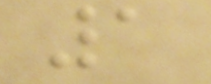1
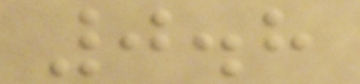0.8
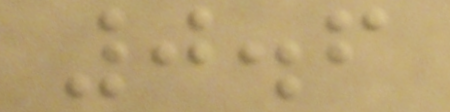0.6
